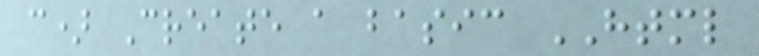c) Create a basic HTML
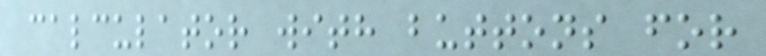calculator with buttons for
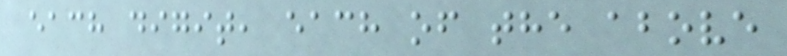each digit, each of the above
